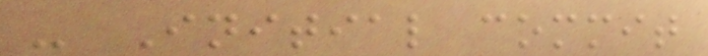- Initial commit
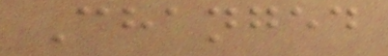Changed
